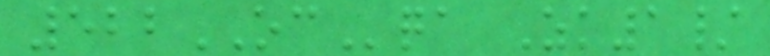522OCqa Zk1/
